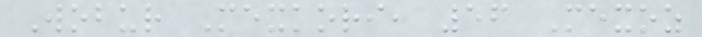Wobur Mexkori, 56 Mexoz
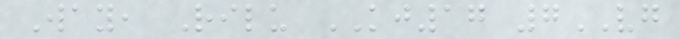Way, Rilu KJ17 7VG
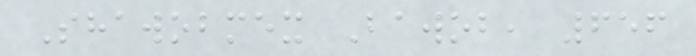Shawobmex Bawob, 656
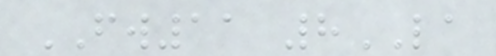FW11 8LA
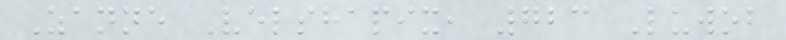Zanne Velshapix, 723 Luwob
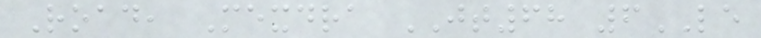Road, Mexdra JT68 6LE
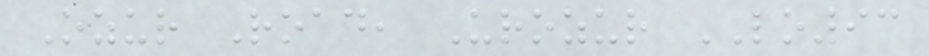Ozur Road, Urozur LO93
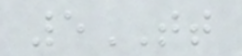5TT
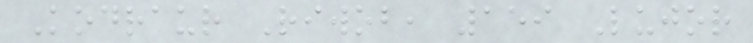Kodraur Riwob, 159 Lujor
